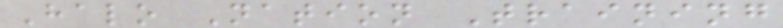Halo Nation Training
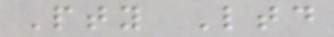Pty Ltd
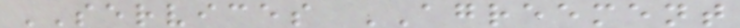SERVICES AGREEMENT
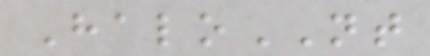HaloNT
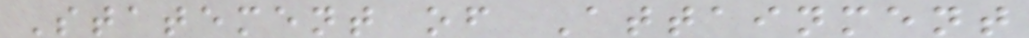Statement of Attainment
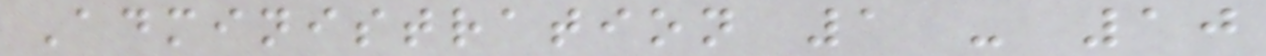Administration 1 - 10
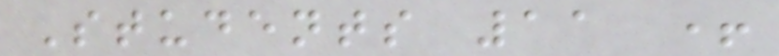Students 11 +
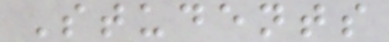Students
